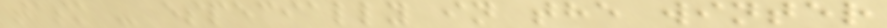task - especially in the winter
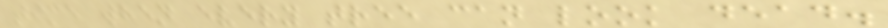time when every tree can look dead.
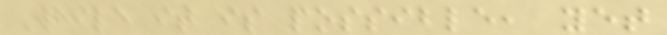While it is possible, yet
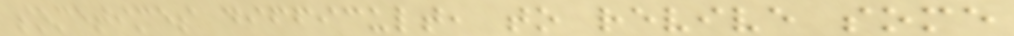sometimes difficult, to revive some
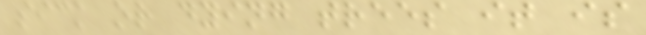sick or dying trees it is
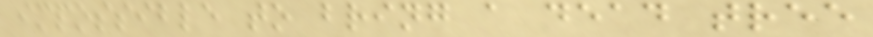impossible to bring a dead tree
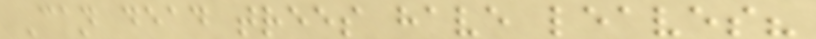Can dead trees have leaves?
